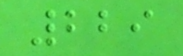229
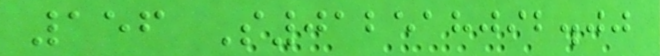156 S012518092.00
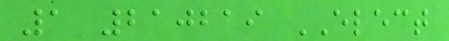1 210219 ELECT
